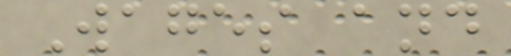Wages and
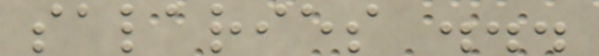salaries ...
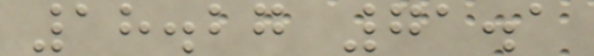18.27 71.1
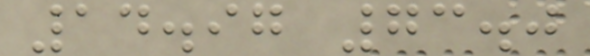14.97 73.0
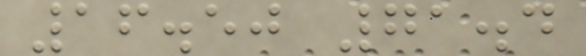16.50 71.4
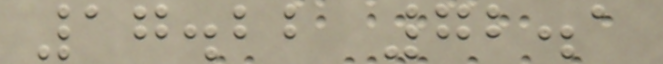17.22 72.1
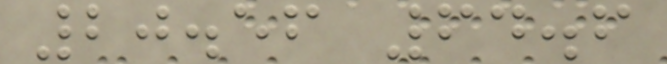20.56 64.6
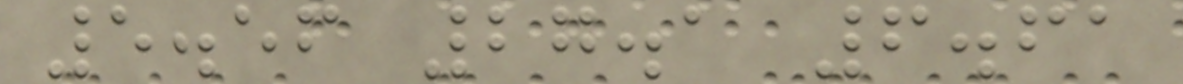5.56 27.1 6.61
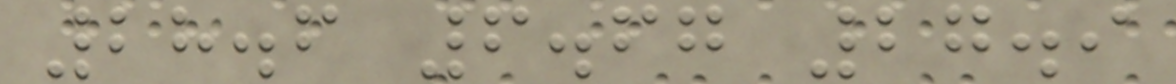28.6 6.67 27.9
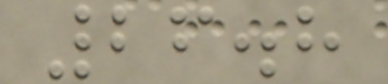26.8
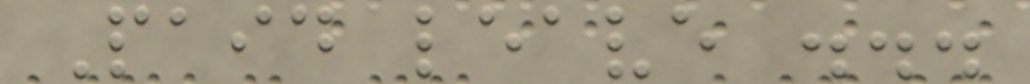Paid leave ...
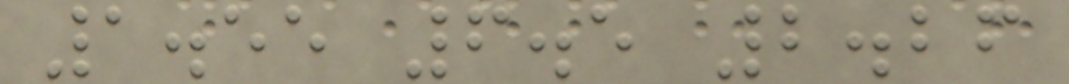1.55 6.5 2.26
